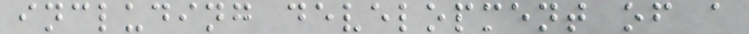including development of a
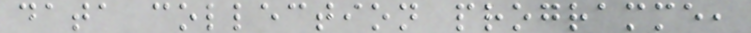data collection programme,
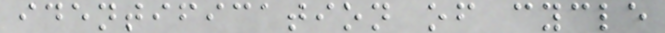identification of cycle
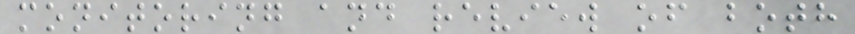monitoring and review of both
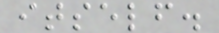itself.
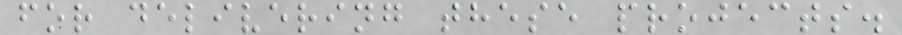for delivering these projects.
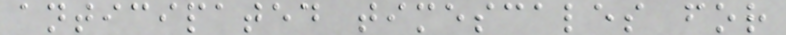anticipated timescales for
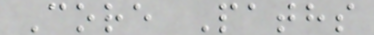Core Paths
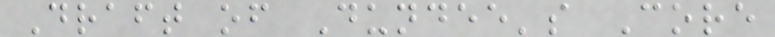Draft of Dundee's Core
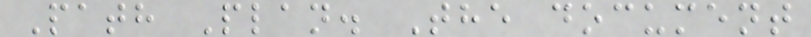Path Plan. The document
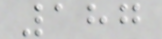187
